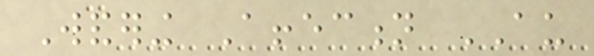Wandering Affection AU
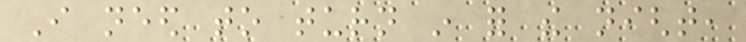I need to turn in for the night,
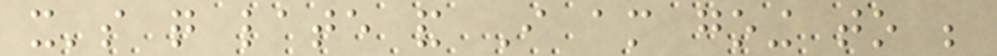it's quite late and I am going to be
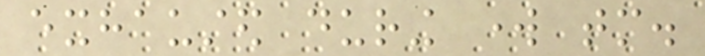exhausted during work tomorrow.
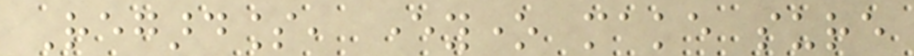Regardless, everyone make sure
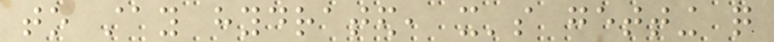to stay hydrated, it's getting quite
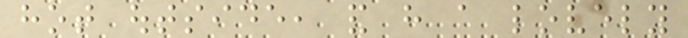hot outside, and have a lovely
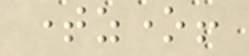timezone!
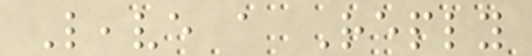Leave a Reply
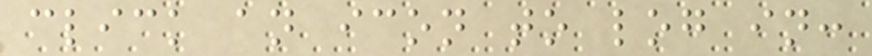click an icon to log in:
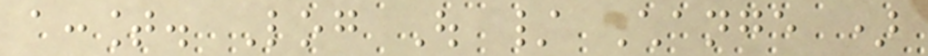account. Log Out / Change )
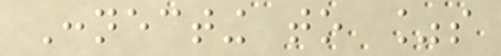Connecting to %s
